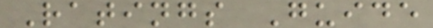Ratings Guide
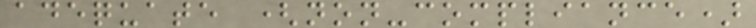adequate (non-compliance)
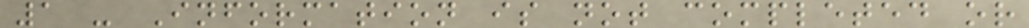1 - Information is not completed or
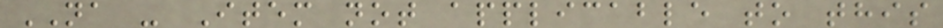NA - Item not applicable to this
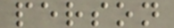person
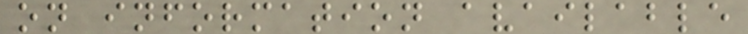on information available
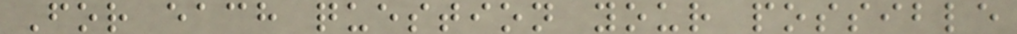For each question your possible
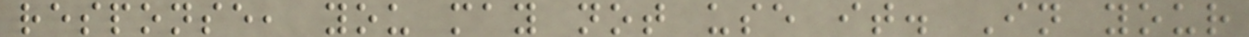response, you may not use it. In your
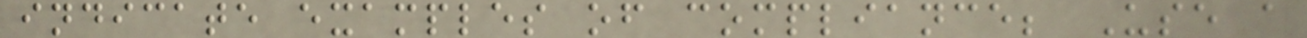indicate examples of compliance; Use a
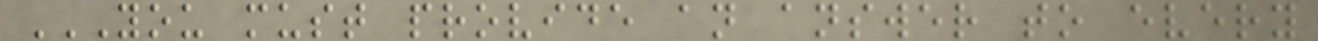YOU MUST PROVIDE AN ANSWER TO EVERY
